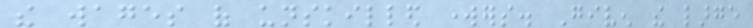the wages of unskilled workers. Given the large
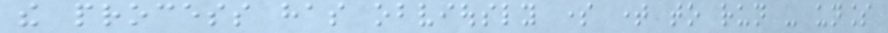the process has obviously some time to run - unless
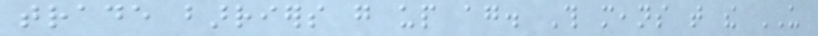trade barriers go up again. This means that the US
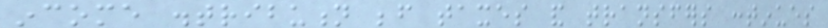income distribution before taxes and transfers continues
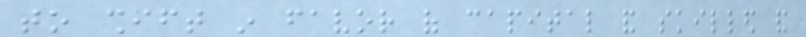to shift in favor of capital and skilled and
